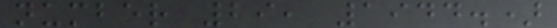number 29, 1944.)
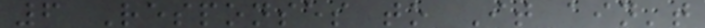6 Responses to It ain't
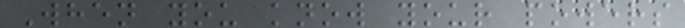When you know your powers
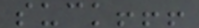suck!!!
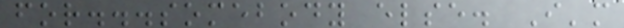for...somebody else. I'm
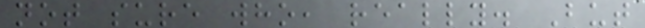not sure who, really. But
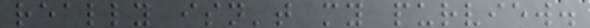really isn't my purview.
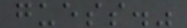guess."
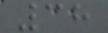38
